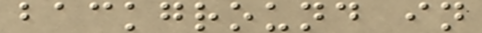background in
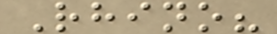Rhino?
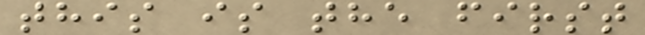this is the first
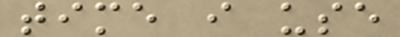time i use
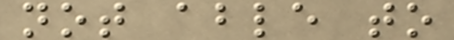not able to
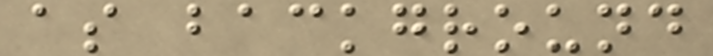as background
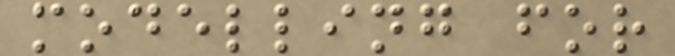modelling for
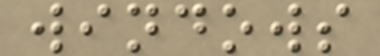windows
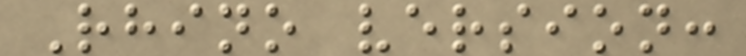Rhino version:
